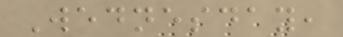Wednesday,
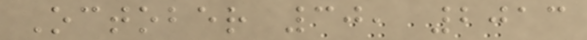October 30, 2013
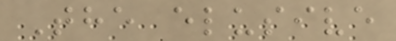The elusive
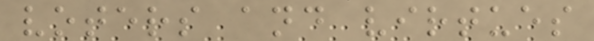voters and virtues
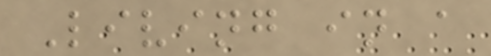Living in a
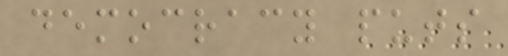democracy puts
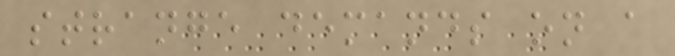strange demands on a
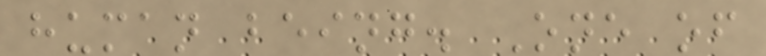human being. One of
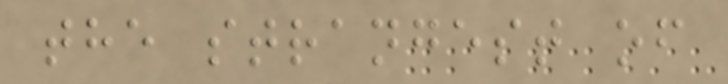the strangest of
